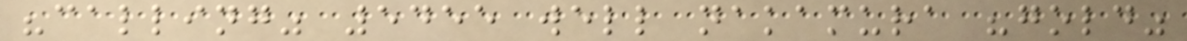"calling" 5455 well nakamura "gold"
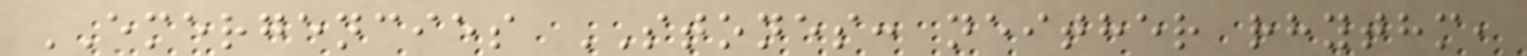EMERGENCIES STONES: neither rhythm,
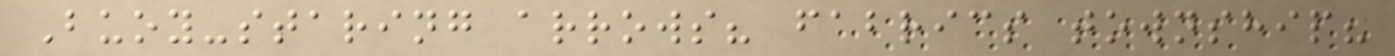Buoy-staring arrows? fabrics township?
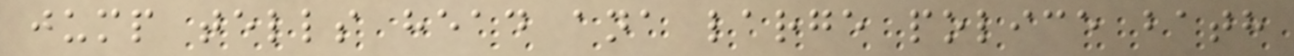jump tells head ana large police bath
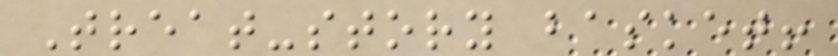Treat-story basket!
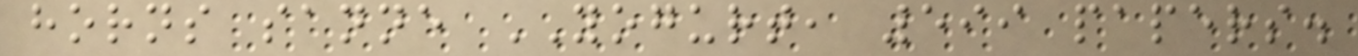horns sanne YOGURT, 599 papers.
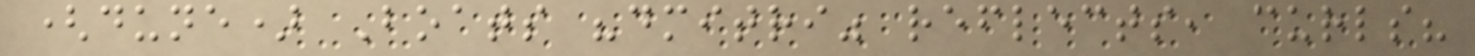(dune) Boats "dmitri" reflects, curls?
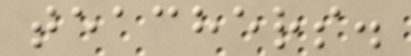teachers.
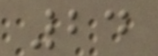24
